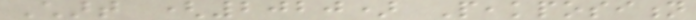Chart (2020) Peakposition
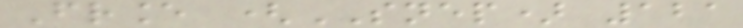France (SNEP) 121
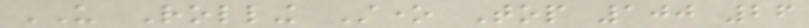US Rolling Stone Top 100 26
